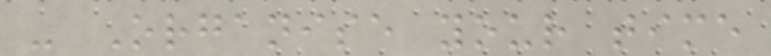- Organise your time
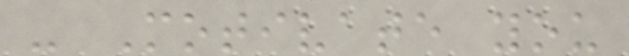- Motivate you
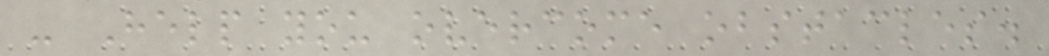- Help you overcome obstacles.
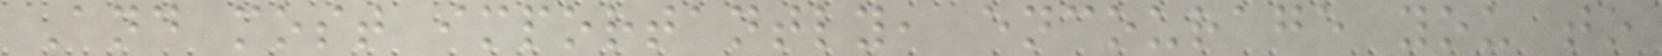And most importantly, encourage you to
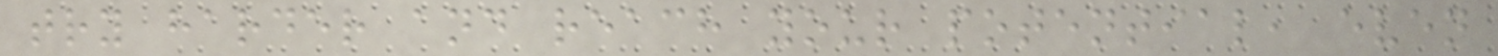try harder and reach your potential, even
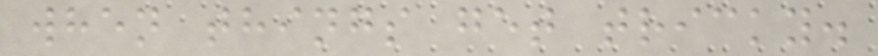when things get tricky.
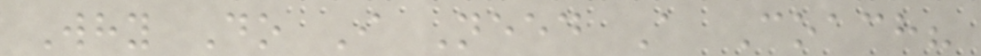Why Do I Need A Coach?
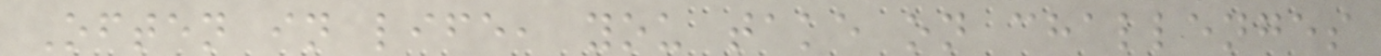Often in life, you take on challenges
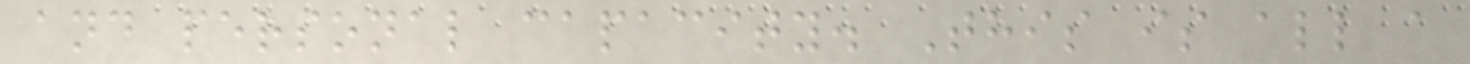and personal capacity. This is all a
